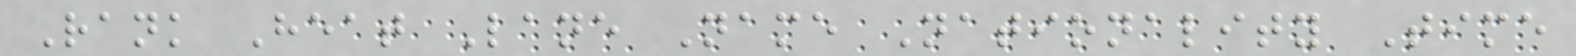Rank Heat Lane Name Nationality Time
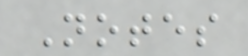Notes
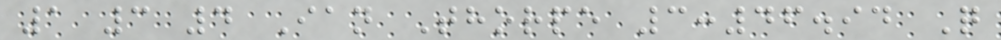1 3 4 Ian Thorpe 3:46.94 Q
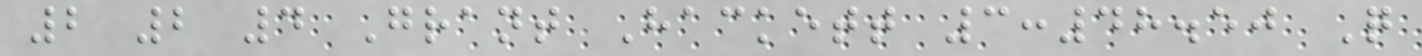2 2 4 Grant Hackett 3:48.50 Q
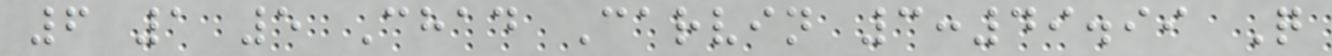6 1 5 Chad Carvin 3:49.99 Q
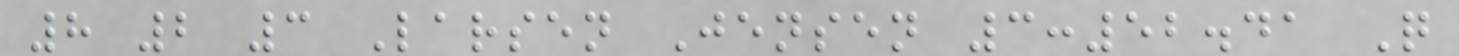8 2 3 Larsen Jensen 3:52.41 Q
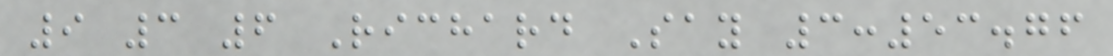9 3 6 Richard Say 3:53.76
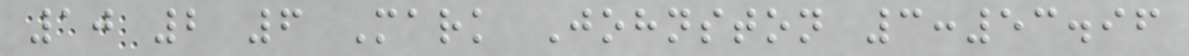10 2 6 Mark Johnston 3:53.96
